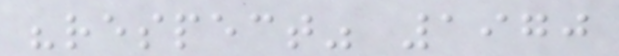"respect" 1970
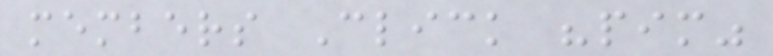members Click "pim"
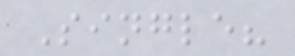Single?
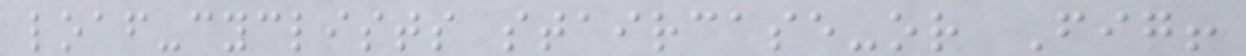loaf-cyclists staircase-or Fig!
